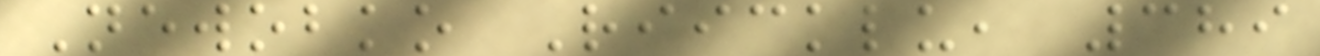Newobko Riicklu, 389
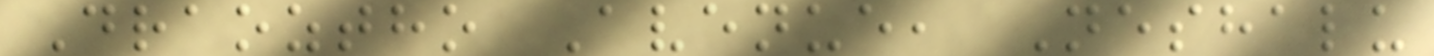Draoztho Avenue, Neshalu
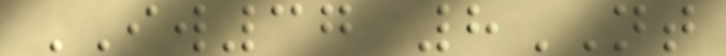IW37 8NT
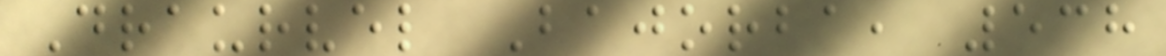Draurvel Bajorba, 538
